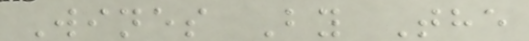Wines By The
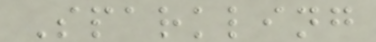Sparkling
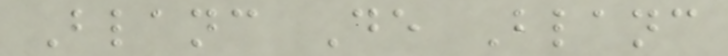Blanc De Blanc
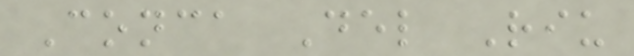Conca Del Riu
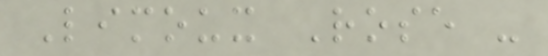Limoux Rose -
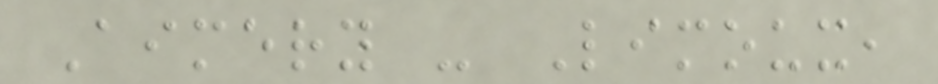Aimery - Limoux,
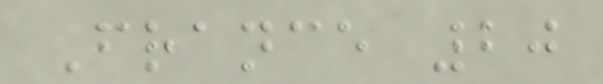France 20
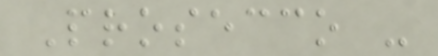Prosecco -
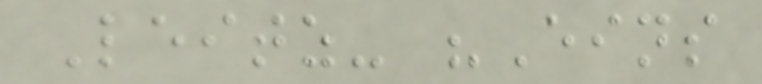Leitz- "Eins
